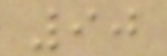90
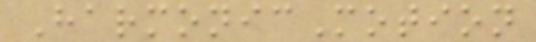HarmonicMotion
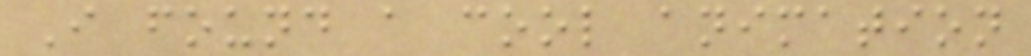I found a cool animation
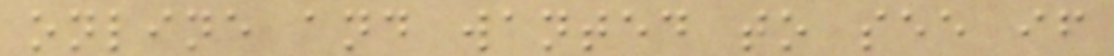online and wanted to see if
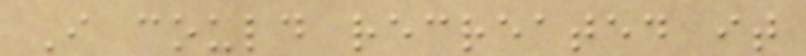I could recreated it
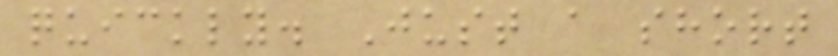quickly. Just a short
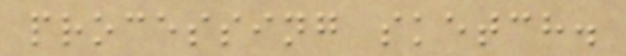processing sketch.
